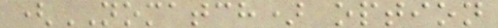(NOMATCH) option
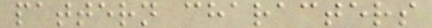pattern characters
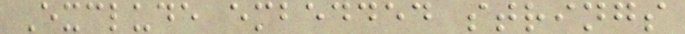Exclude embedded strings
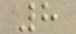8
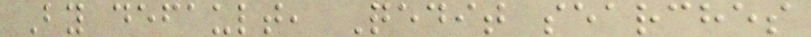By default, Qedit searches
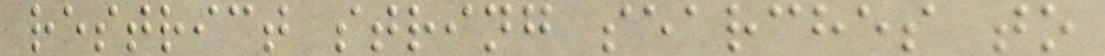restrict string searches to
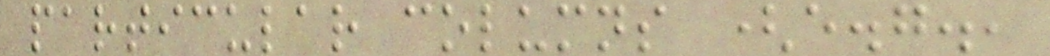particular columns (e.g.,
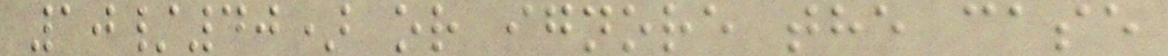10/40) or ignore the case
